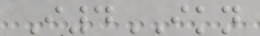I4IKN
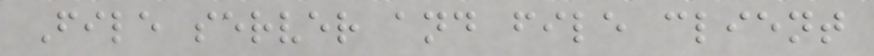File server and file client
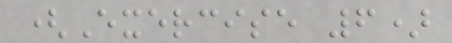(Exercise 6)
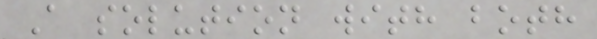A solution with both
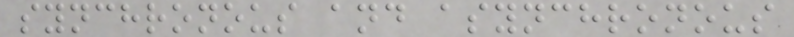synchronous and asynchronous
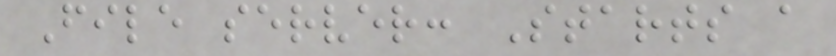File server: Starts a
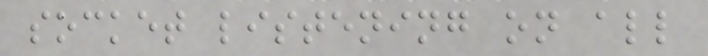socket listening on all
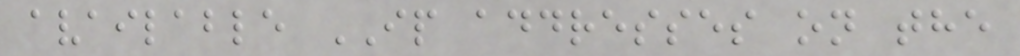available IP addresses on the
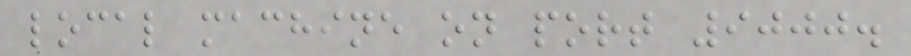local machine on port 9000.
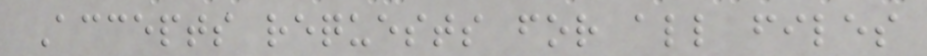Accepts requests for all files
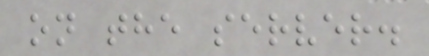on the server.
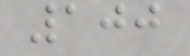100
